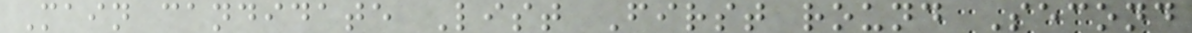Main candidate List First round Second
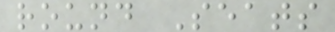round Seats
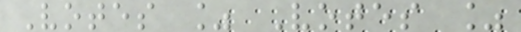Votes % Votes %
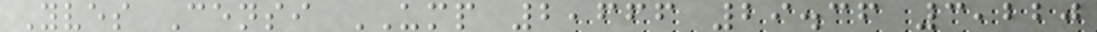Yves Censi UMP 2,666 29.36 3,220
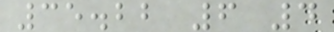35.22 6 4
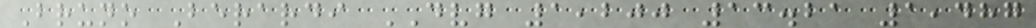Bruno Berardi DVG 1,200 13.21 1,487
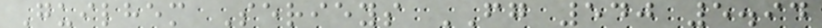Guilhem Serieys FG 540 5.94
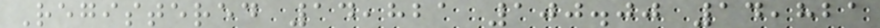Registered 14,821 100.00 14,821
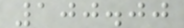100.00
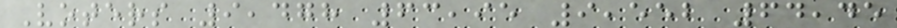Voters 9,478 63,95 9,552 64,45
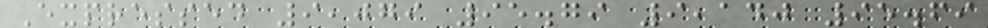Expressed 9,079 95.79 9,140 95.69
